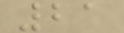21
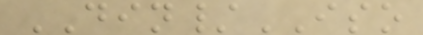DIN/ISO
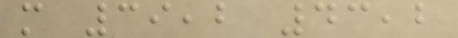m 39,2 43,2
